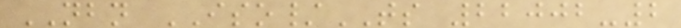NBN ISO/TS 22002-2
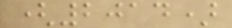(2014)
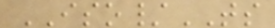ISO/TS
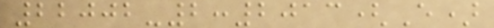22002-2:2013(E)
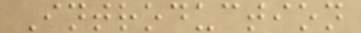Introduction
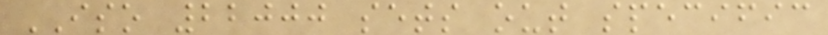ISO 22000 sets out specific
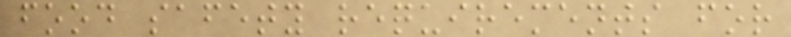food safety requirements for
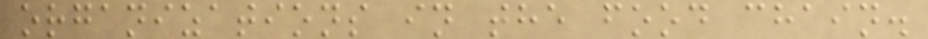organizations in the food chain.
